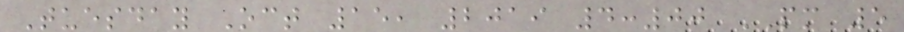Tuesday Oct 15, 2019 4:00 PM 5
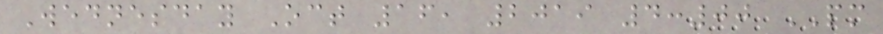Wednesday Oct 16, 2019 4:00 PM
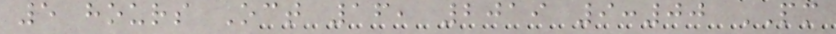5 hours Oct 16, 2019 9:00 PM
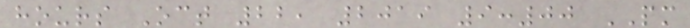hours Oct 22, 2019 9:00 PM
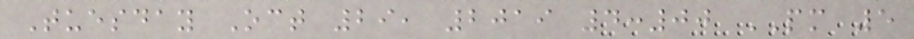Tuesday Oct 29, 2019 4:00 PM 5
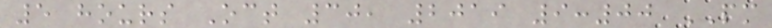5 hours Oct 30, 2019 9:00 PM
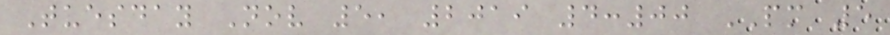Tuesday Nov 5, 2019 4:00 PM 5
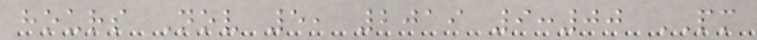hours Nov 5, 2019 9:00 PM
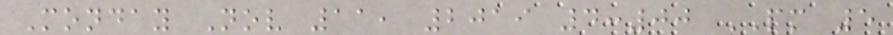Monday Nov 11, 2019 4:00 PM 5
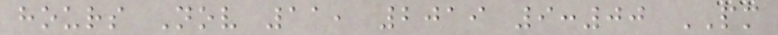hours Nov 11, 2019 9:00 PM
